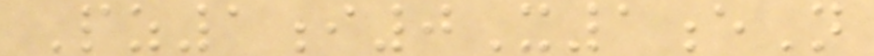Pz1i0X1eN
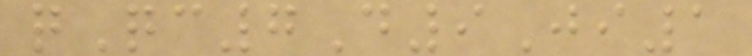qQc7D9Ji1
